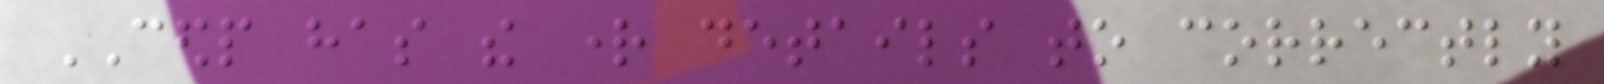CEDP has the right details to correctly
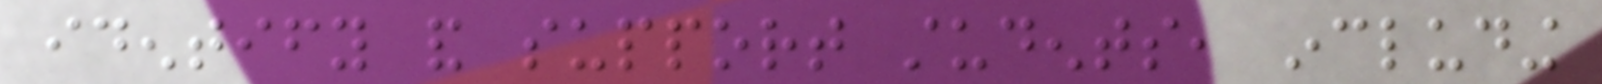identify and support students, including
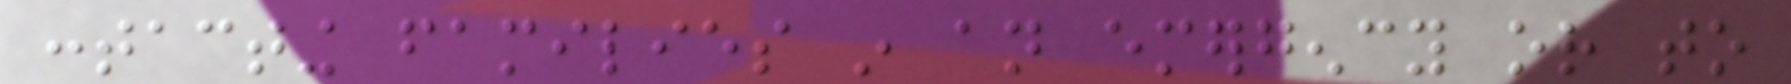contacting families in an emergency or to
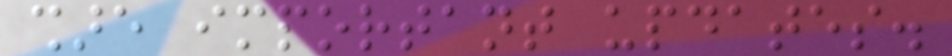share important updates.
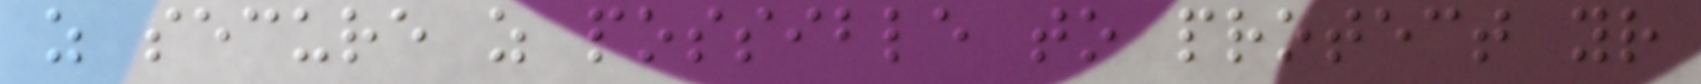as secure as possible to protect your
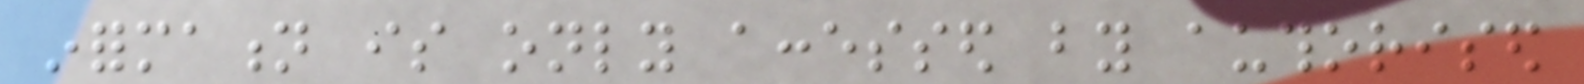information is only accessed by authorised
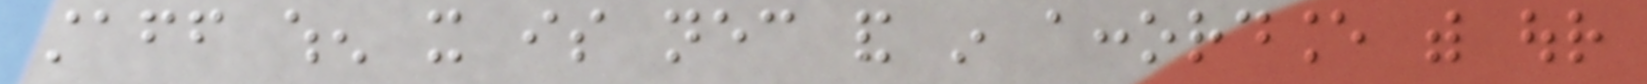staff when it is necessary and in accordance with our
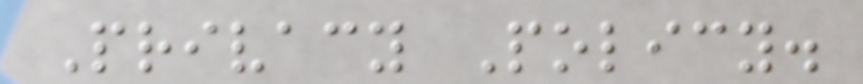Privacy Policy.
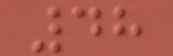48
